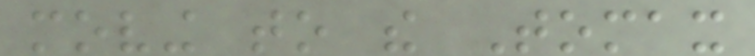moving to the Tomax
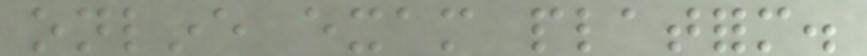online exam platform.
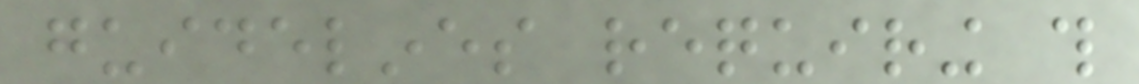guidelines requiring this
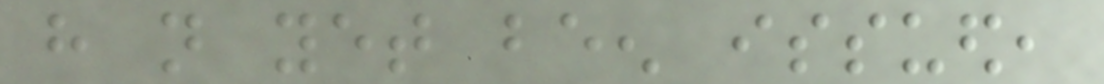have not yet been issued,
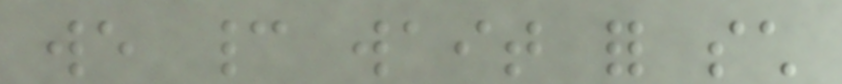we cannot wait for such
